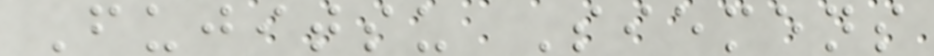Fujitsu Siemens
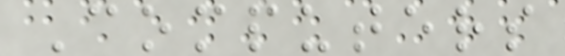Computers
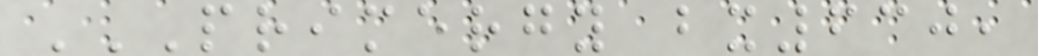PRIMERGY BX630,
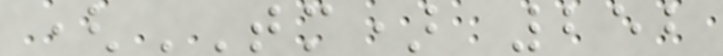(TM) 252
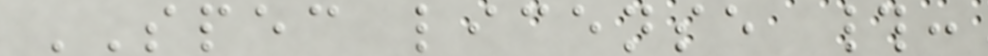SPEC license #:
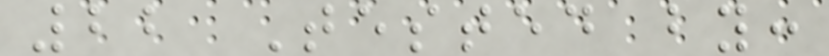22 Tested by:
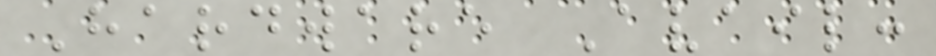Hardware Avail:
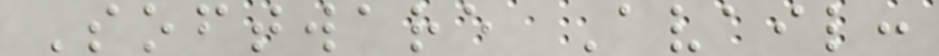Software Avail:
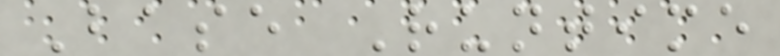Base Runtime
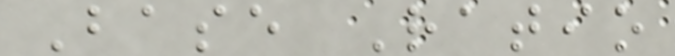Base Ratio
